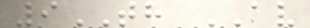9TH AV
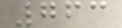763
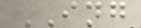ING
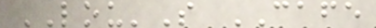LOU'S CAFE
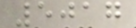5017
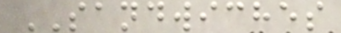SANDWICHES
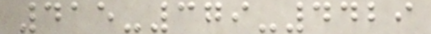415-379-4429
